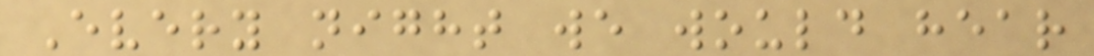Every night we would hear
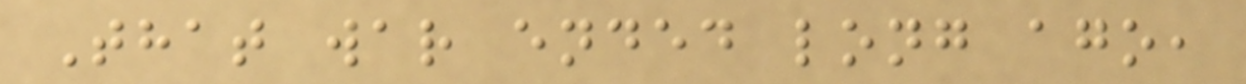That war ended long ago,
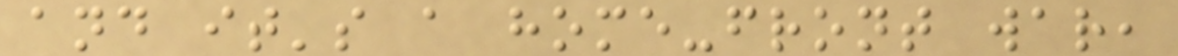and it's a home-front war,
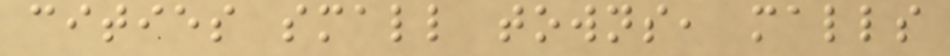cities small towns, malls
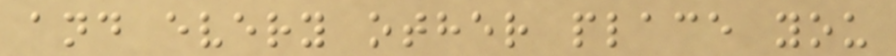and every other place you
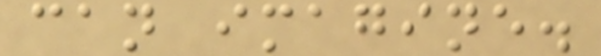can imagine.
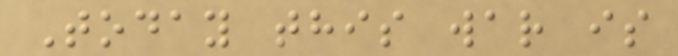Today this war is
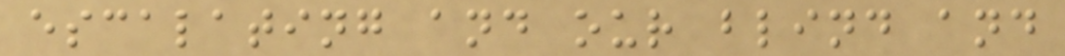escalating and our blind and
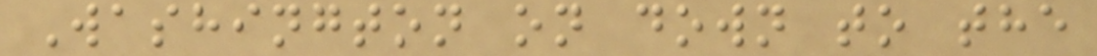Washington on down to the
